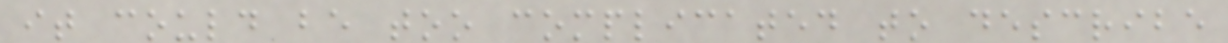it could be too complicated to describe
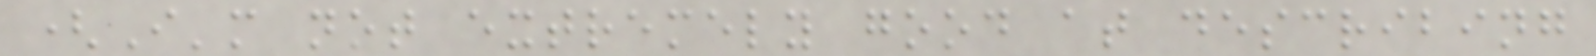(I'm not extremely good at describing
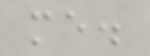me.
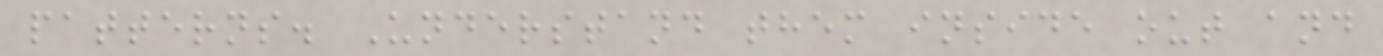patterns. Understand them inside out and
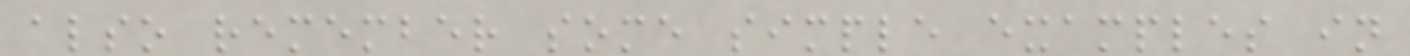also remember some simple examples in
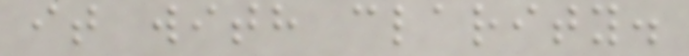it with clarity.
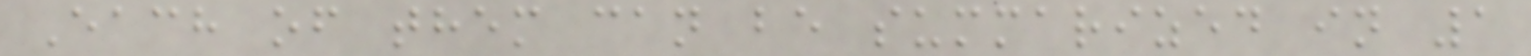Each of them can be summarized in 1
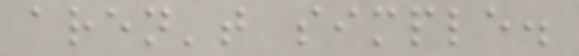aren't simple.
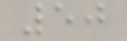50
